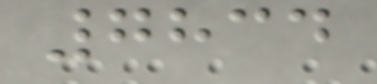7834
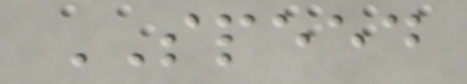SPEED
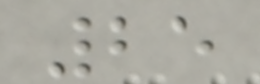25
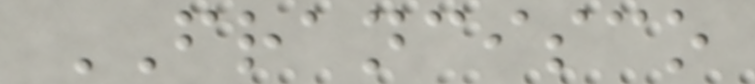FRANCISCO
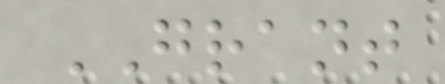GRANT
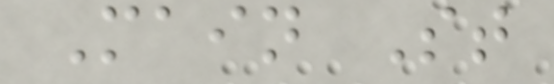Main St
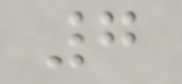7
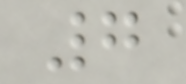7
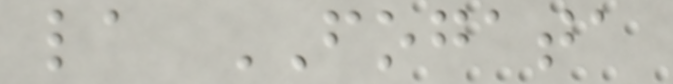la FOGATA
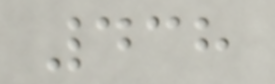438
